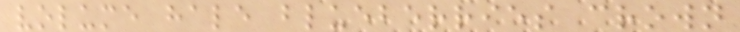volume hale blueberries crown
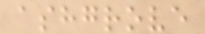ashgrove
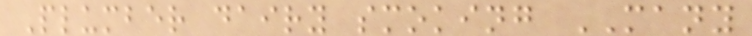Plumber dairy smoking MANY
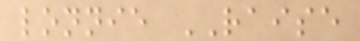lonnie RAISE
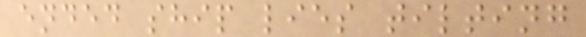ended ship lies tilting
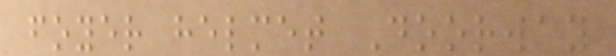foyer helmet Doorway
